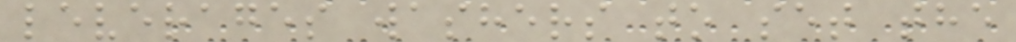leverages washers to set the
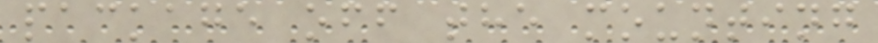package off the mounting
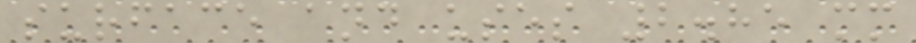surface and uses 2.85 mm
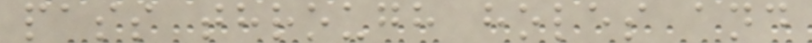pass through holes and
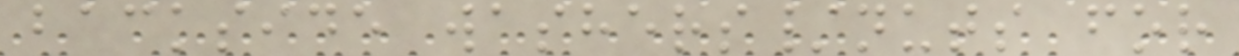backside washers/nuts for
